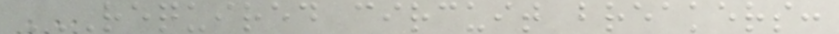REQUIRED CIRCUIT BREAKERS:
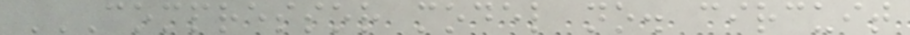COMPRESSOR MODEL NO. CIRCUIT
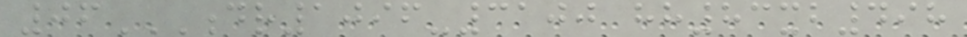06DR1096-3100 HH83XB498
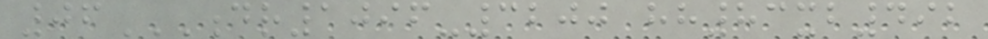06DR1096-3200 HH83XB492
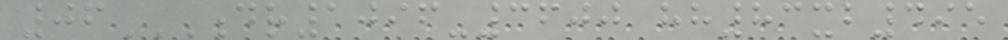06DR1096-3600 HH83XB495
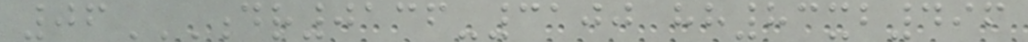06DR0136-3100 HH83XB496
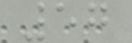57
